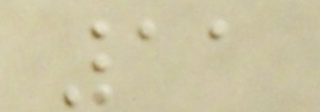11
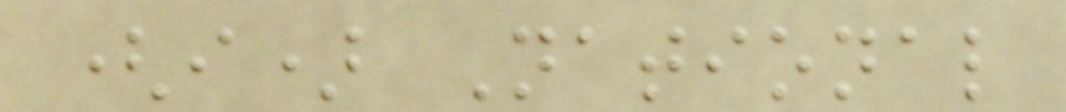(i) National
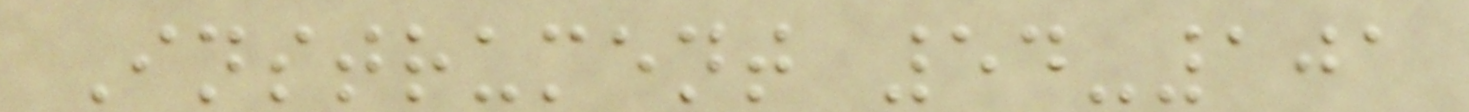Instrument 54-101
